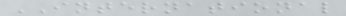INTERNATIONAL
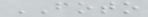FOTO
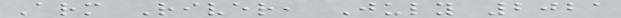Arm River, July 2021
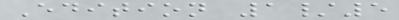Edition 1/5
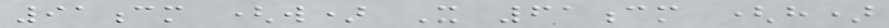91cm (w) X 61cm (h)
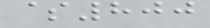$800
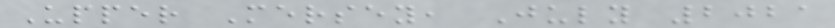Upper Mersey, July 2021
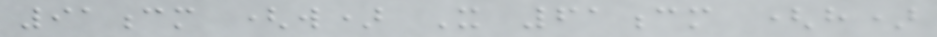91cm (w) X 61cm (h)
